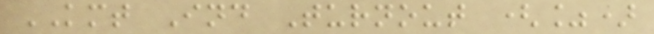KMT Ind Turnout (%)
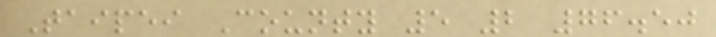Taipei County 5 2 76.50
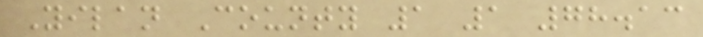Yilan County 1 1 78.13
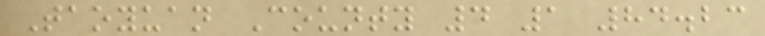Taoyuan County 4 1 84.23
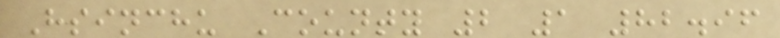Hsinchu County 2 1 82.96
